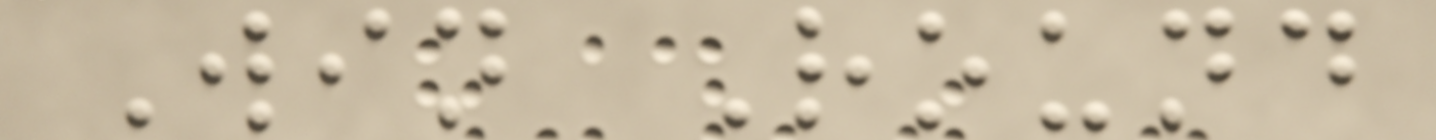Win Round
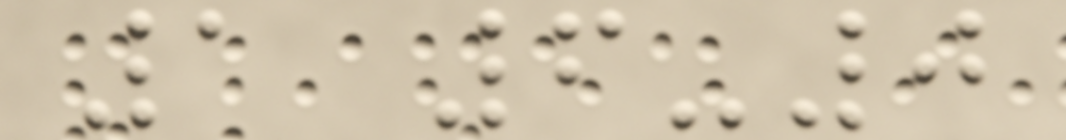1 6-0
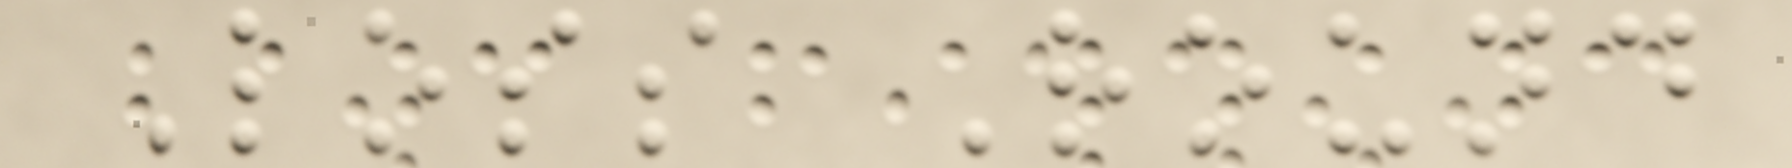Loss Round
